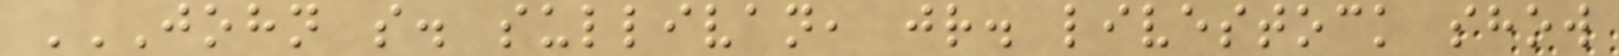JOHN S. SULLIVAN, JR. LIVESTOCK SHOW
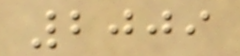2009
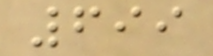699
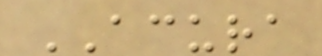ACURA
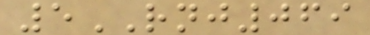5RNJ069
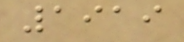1919
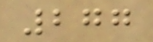277
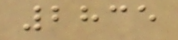2835
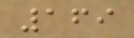169
